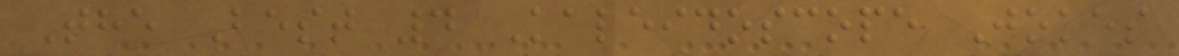The Best 4 Kaleidoscope Jokes
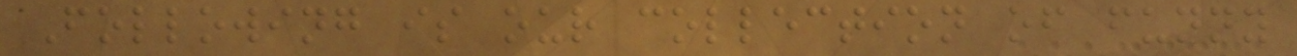Following is our collection of funny
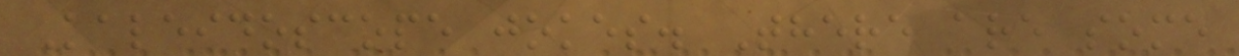Kaleidoscope jokes. There are some
